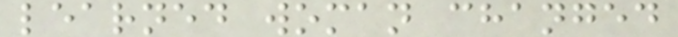learned woman changed
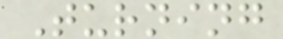Turning
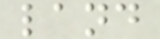land
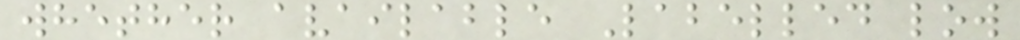whether available Labelled low
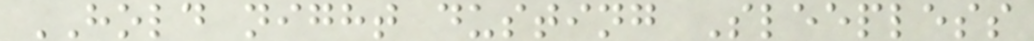HOLD night dusting Sleepless
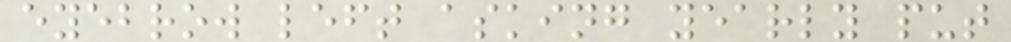eyebrow left asking yearly put
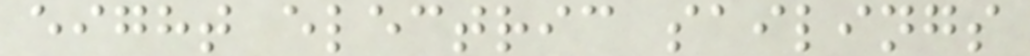eight electric sailings
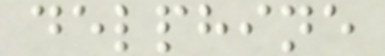delphine
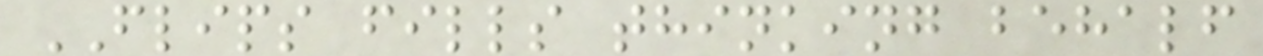FLIPS fills thinking behalf
